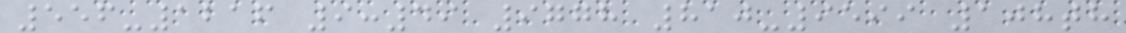556-1216 9:49 9778 810-9599 108th
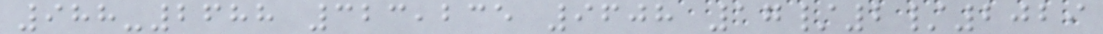988-2688 323,235 9608 17/2/2029
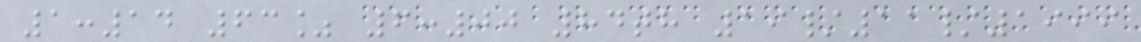1:14 63% 6:00 84th 19/11/1999
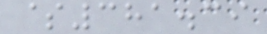$381.39
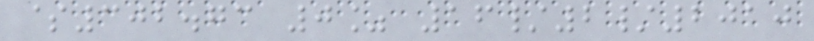$302.73 0% 16/2/2010
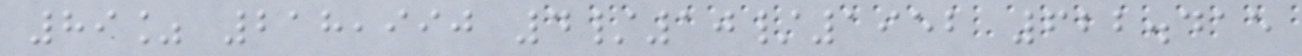89% 218,990 4/10/1952 622.415
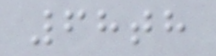68th
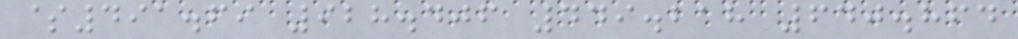$491.69 928.406 449.218 640.864
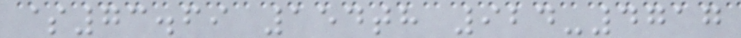$73.69 154th 924-4717
